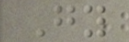Gy
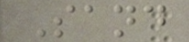Sand
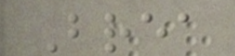Brea
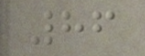86
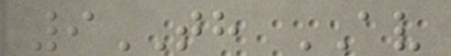9TH AV
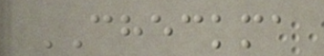CHECKMA
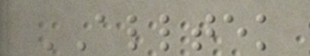ALLTEK
